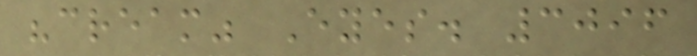"cream" Eyes. 3096
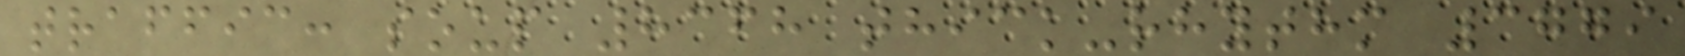traffic: soup 8368 thick-rhythm 3779
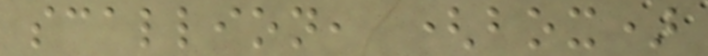scallion, (box)
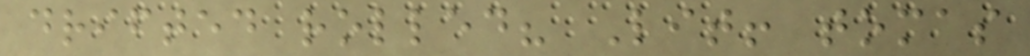drifted rolled? Lit! tomas
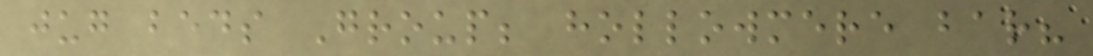jug beds Group; hollowmere bar?
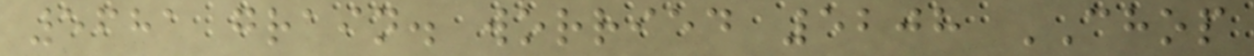5681 grain. worried 5208 CHOP
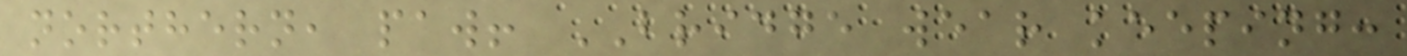northern, paw! BRIDGE wear keeping:
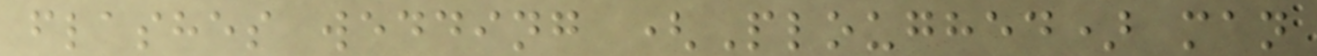flashes wedding (Ploughed) man
